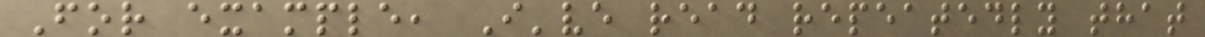For example, I've read repeatedly that
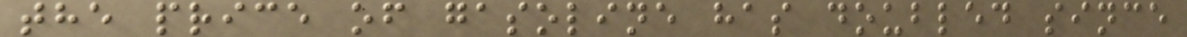the price of gasoline has doubled since
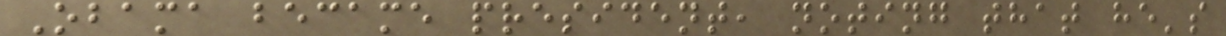Obama became president, noting that he's
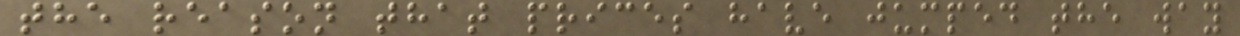the reason that prices have jumped the way
